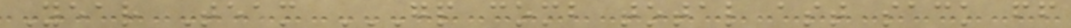Year Team GP COMB TOTAL AST SACK FF
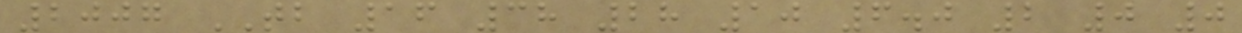2007 TB 16 38 28 10 6.0 2 0 0
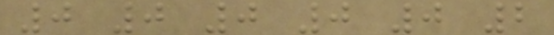0 0 0 0 0 2
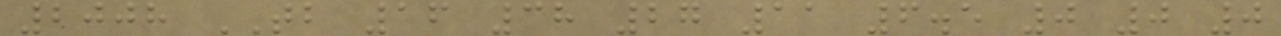2008 TB 16 38 27 11 6.5 0 0 0
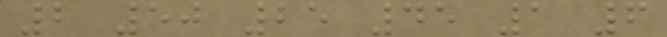2 50 25 45 1 6
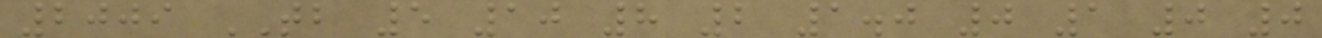2009 TB 5 10 8 2 1.0 0 1 0 0
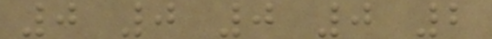0 0 0 0 2
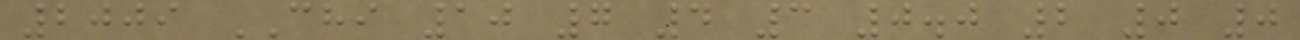2009 CHI 10 7 4 3 0.0 2 0 0
